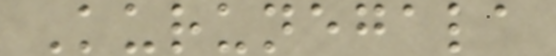Kurunegala
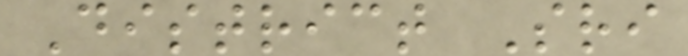District Sri
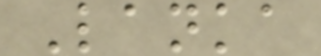Lanka
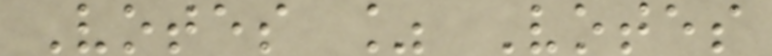Votes % Votes
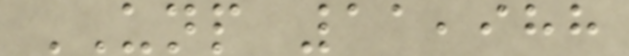UNP 11,988
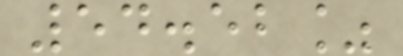54.52%
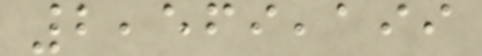2,569,199
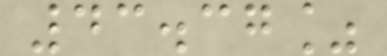43.37%
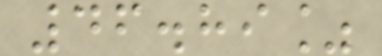46.89%
